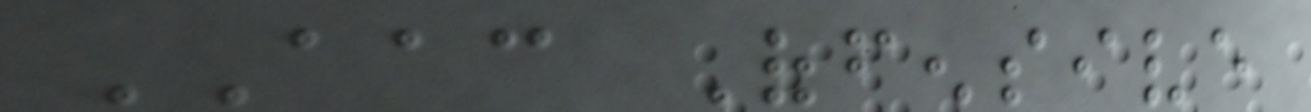AAC Offensive
